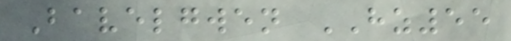Bavelgwen HZ55
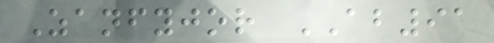Zanfyjor AB91
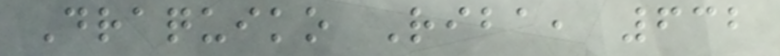Draquiko Riba, 632
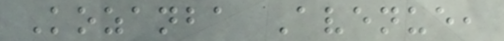Kozanba Avenue,
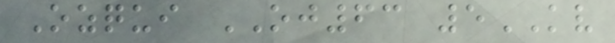Ozqui OJ63 5KV
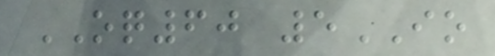OQ60 5IO
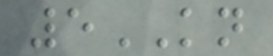5KN
